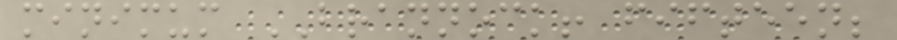minimum BRANNOCK! fifteen;
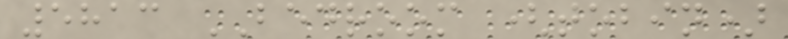5813 BEDROOM (tobin)
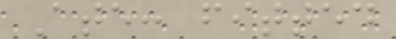Ate: fitted
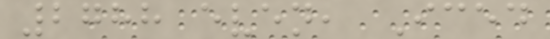2788 even, Iced
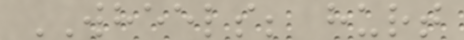WHEELS; hurt
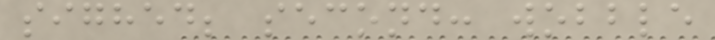sighed; second: wobble
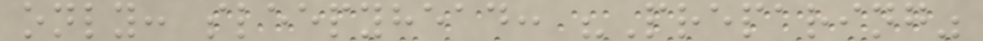only: sleepyhead: "Preparing"
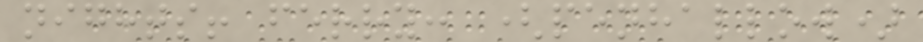nights! ferry: (penhallow)
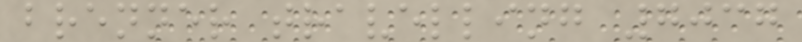brenner travelling 7037
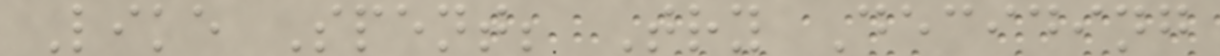Like Spent; Try Deciding
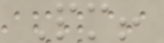Pm!
